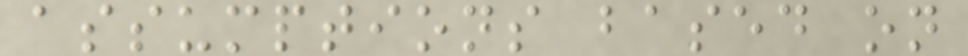assumptions based on
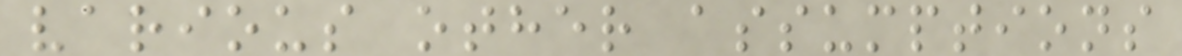various other assumptions
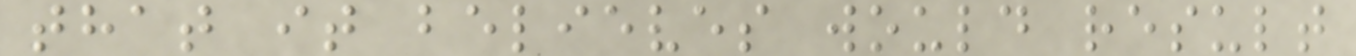that it believes would result
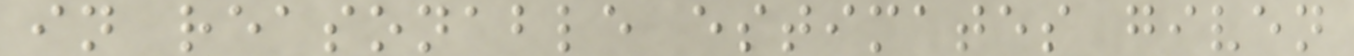in reasonable estimates given
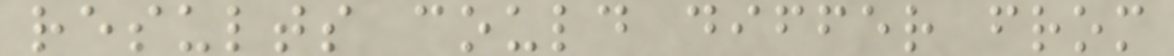results could differ from
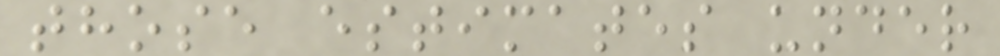those estimates under
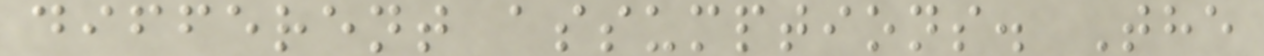different assumptions. The
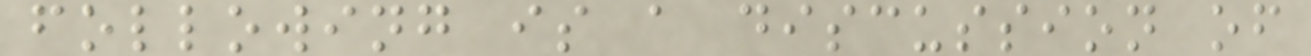following is a discussion of
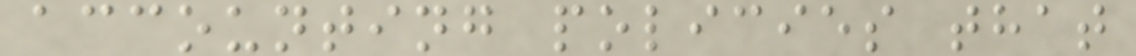accounting policies that
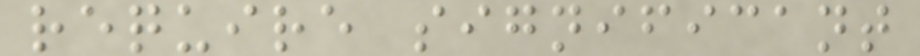require significant
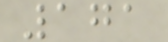171
